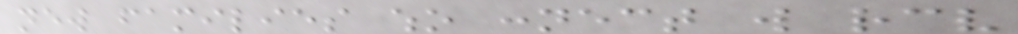new families who connect will receive
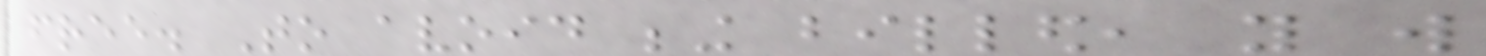free. To avoid being billed, you will
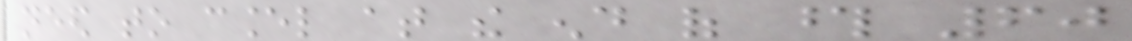need to cancel at the end of those 60
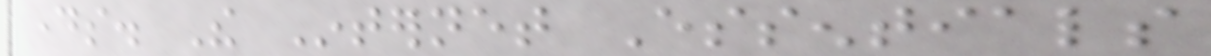days. The Internet Essentials
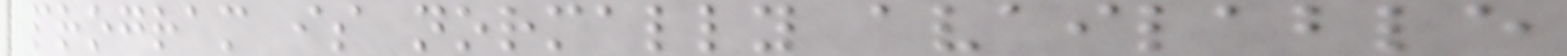program is normally available
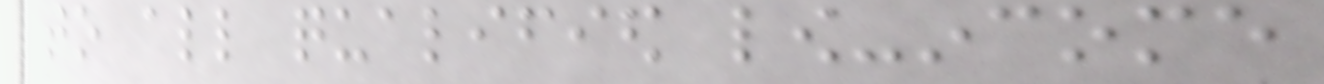to all qualified low-income
